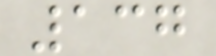137
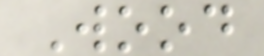Wood
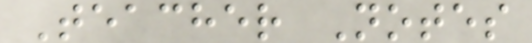Teacher Notes
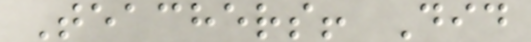Teachers! Did
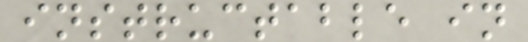instructable in
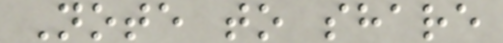Note to share
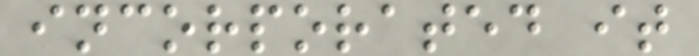incorporated it
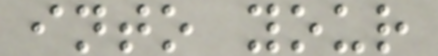into your
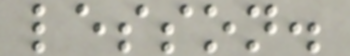lesson.
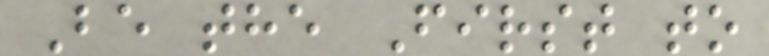Be the First to
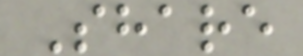Share
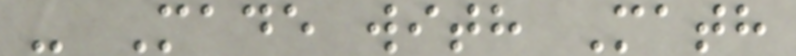- Made with Math
